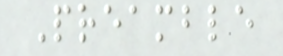Preamble
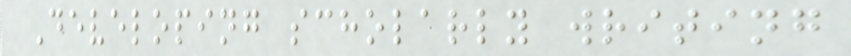Developing scholarly writing
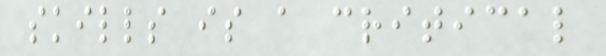skills is a critical
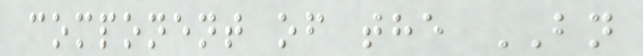component of the BN
